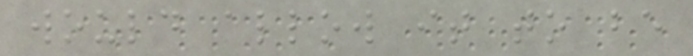would allow it to be
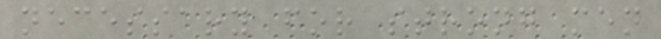necessary for strong men
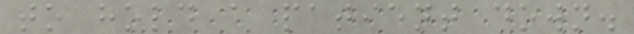to hold a patient down.
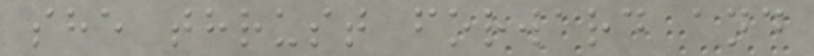she thrust forward and
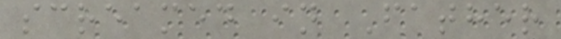screamed in Father
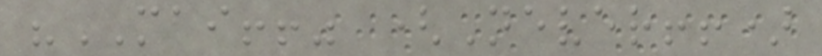"MAI!!" (Never!!)
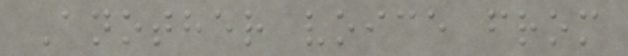Another voice from
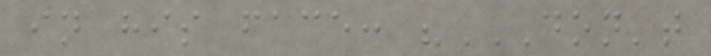in his face: "DON'T
